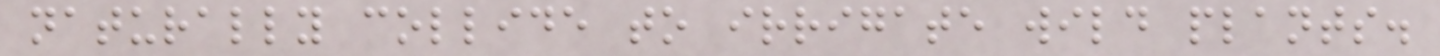naturally collide to irrigate wild plants.
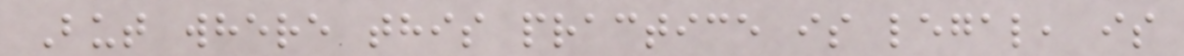But where this practice is legal, is
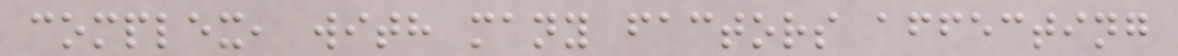complex, with many factors affecting
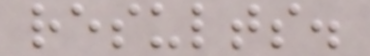results.
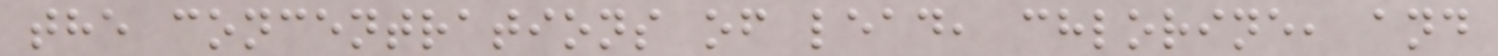the concentrations of lead, chlorine, and
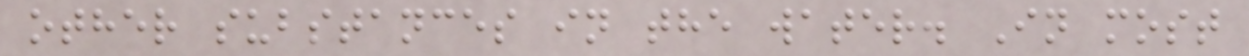other substances in the water. In most
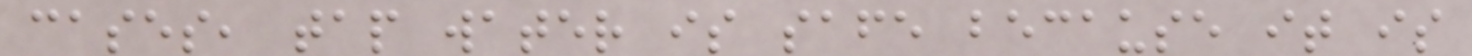cases, tap water is safe because it is
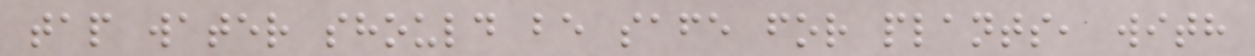tap water should be safe for plants, with
